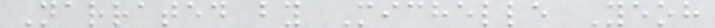Narrated by Michelle Yeoh
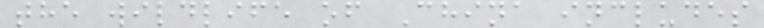the wildlife of China includes
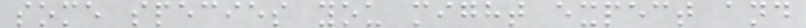some species you might expect and
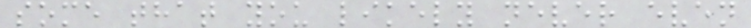some that you likely never even
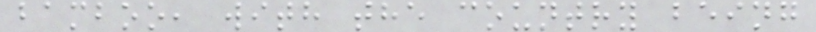bamboo, with the country being
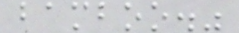bamboo."
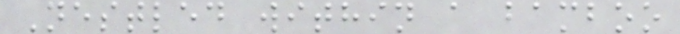Nestled within a bamboo
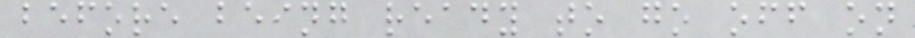before being ready to go off on
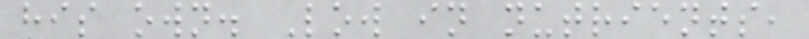his own. Low in nutrients,
